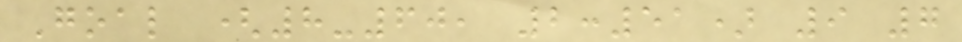Goal (8-60, 2:51) 9 7
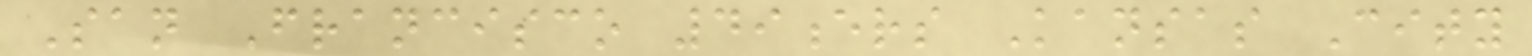San Francisco 49ers Kansas City
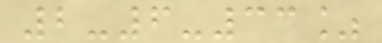2-6-33%
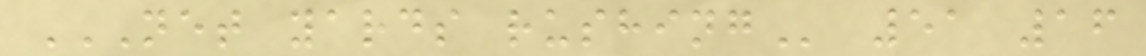NET YARDS RUSHING 51 16
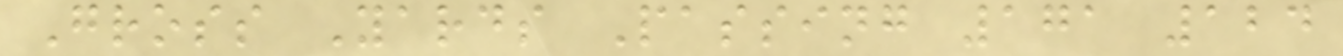Gross Yards Passing 171 124
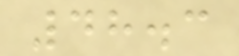48.3
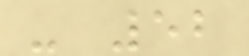- 52
